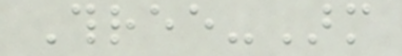Three-Arm
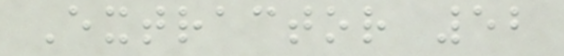Extractor 52
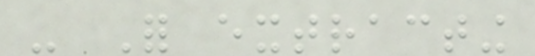- For extracting
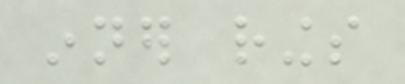inner rings
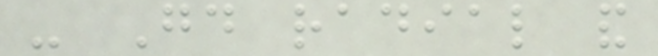- Good radial and
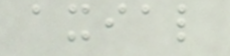axial
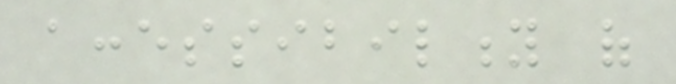accessibility of
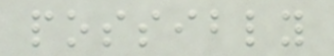possibly
